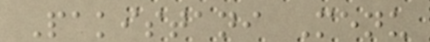Pakistani Menu
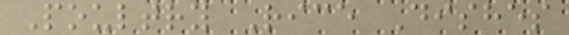Poultry Rice Dishes
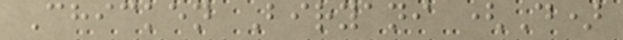Chicken Biryani (D)
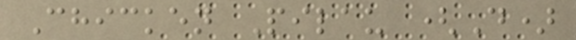Chicken Pilau (D)
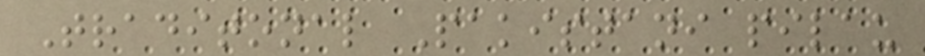Traditonal Pakistani pilau
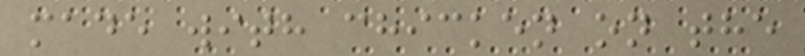made with chicken on the
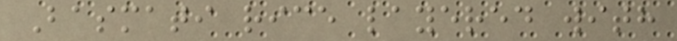Basmati rice layered with
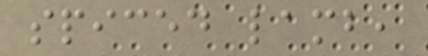spiced lamb,
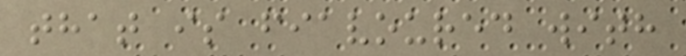that is fiavoured with
